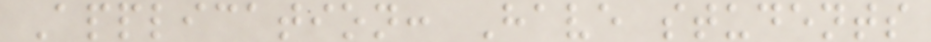Application: Have students
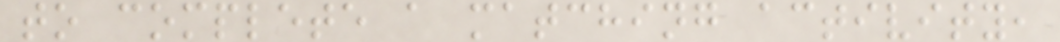to complete a matching activity,
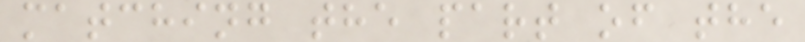matching the part of the
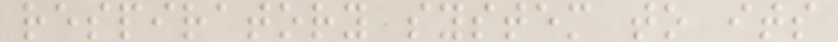respiratory system to its
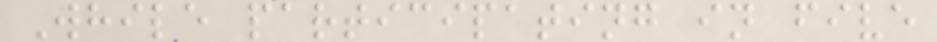While participating in five
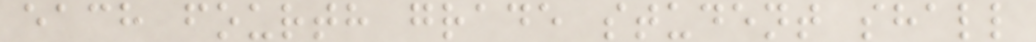each fourth grade student shall
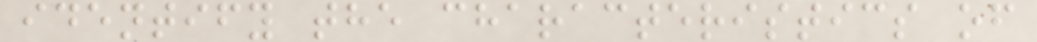identify the characteristics of
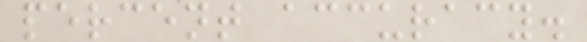percent accuracy.
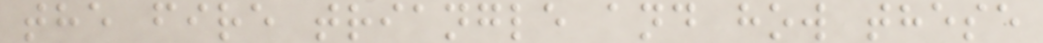the fire triangle and how these
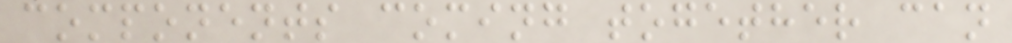components coming together can
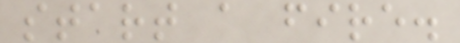start a fire.
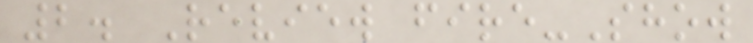2. Review fire-Show
